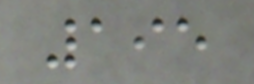195
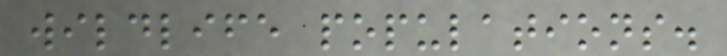wildlife populations.
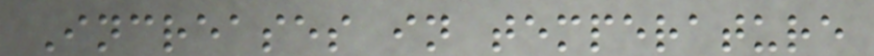Increases in temperature
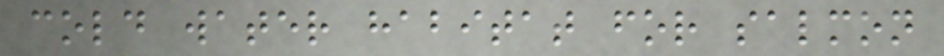cold water habitat for salmon
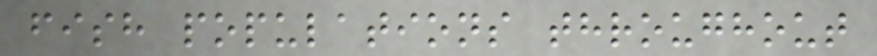fish populations throughout
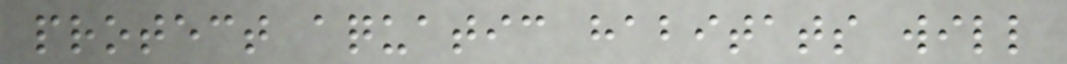protect aquatic habitats will
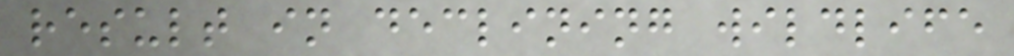result in declining wildlife
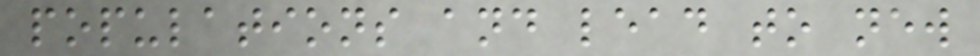populations and lead to new
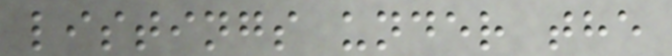listings under the
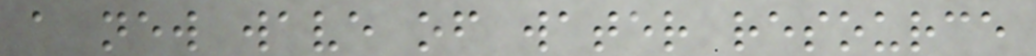a new wave of water resource
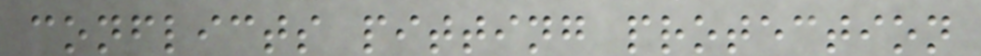conflicts pitting protection
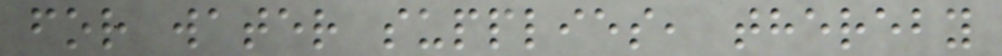for water supplies, thereby
